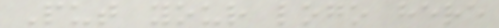Put your logo here
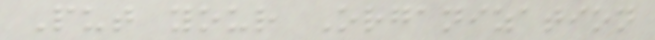Put your Organization
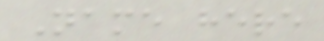Name here
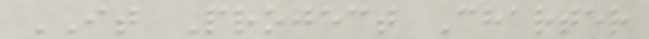IT Project Charter
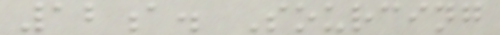12a. Sourcing
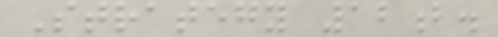Strategy 12b.
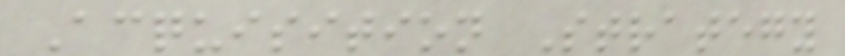Acquisition Strategy
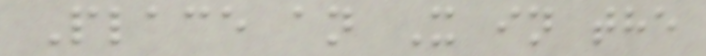Place an X in the
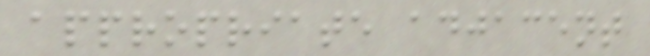appropriate adjacent
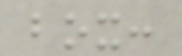box:
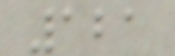121
